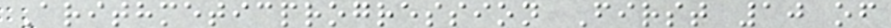Arithmeticprogression First 10 of
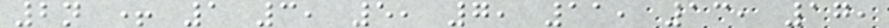2n + 1 3, 5, 7, 11, 13, 17,
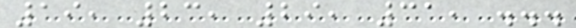19, 23, 29, 31, ...
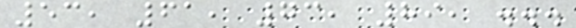53, 61, 73, 89, ...
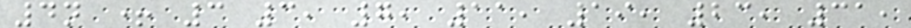4n + 3 3, 7, 11, 19, 23, 31,
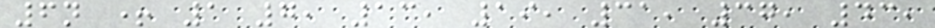6n + 1 7, 13, 19, 31, 37, 43,
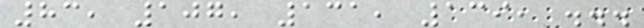83, 107, 131, 139, ...
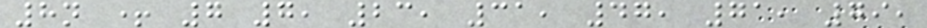8n + 7 7, 23, 31, 47, 71, 79,
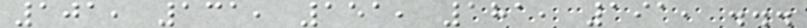101, 131, 151, 181, 191, ...
